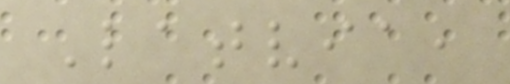Latvia,
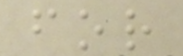for
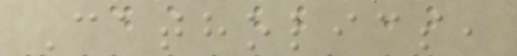Catholics,
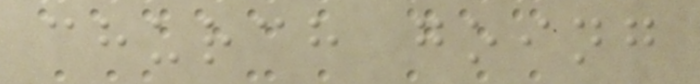church going
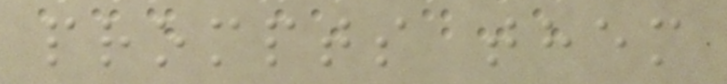prompts them
